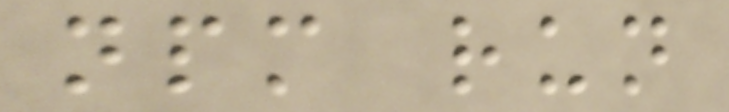npm run
